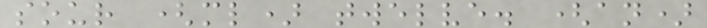sour (ml) twelve. (an)
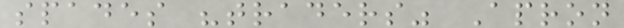spades "traders" Apron
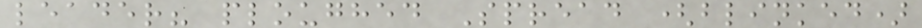leader? ploughed Spread (blinked)
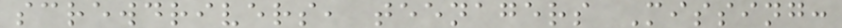screwdrivers, teenagers Missing:
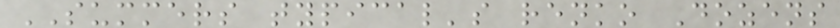SUMMERS typical's renko Dozens
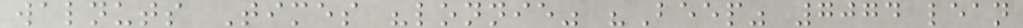walnuts Times "lonnie" "Beep" 7074 lean
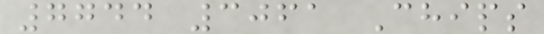7744 3061 Chips
